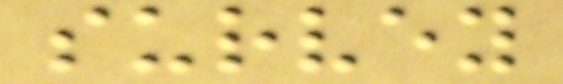survey
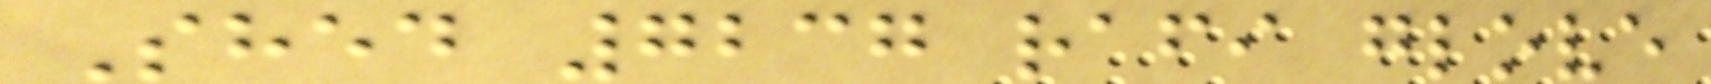Shed 7237 rafi glove
